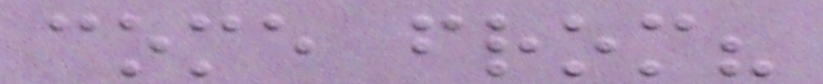come from?
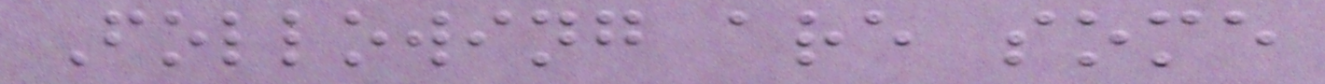Following are some
